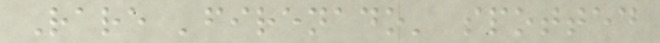Rare 'firenado' spotted
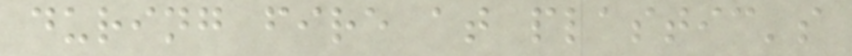during fire at plastic's
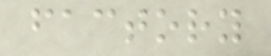factory
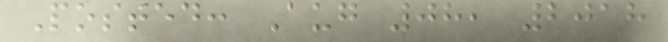Posted: Aug 08, 2018
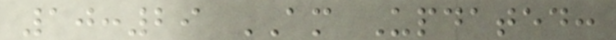10:29 AM Updated:
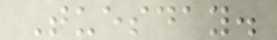Tuesday.
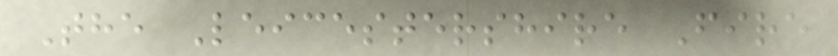The Leicestershire Fire
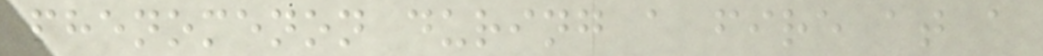phenomenon during a fire at a
